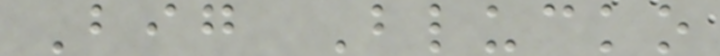Big Blucko
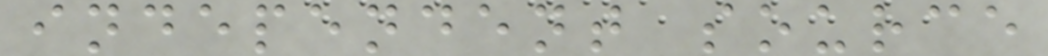independent source
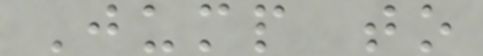Jump to
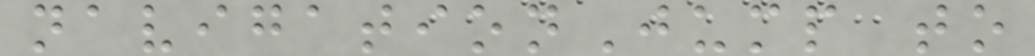navigationJump to
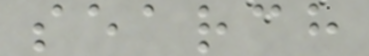search
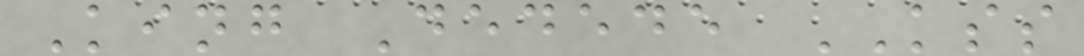King Dedede KSS
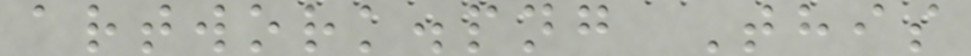artwork.png This
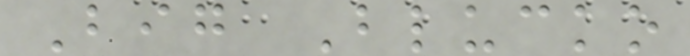Big Blucko
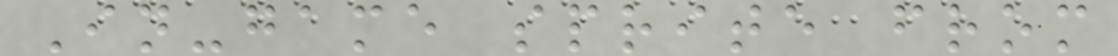In-game sprite from
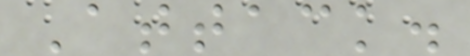Attack.
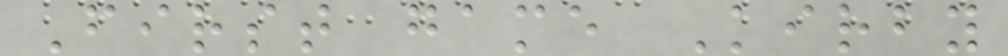First game Kirby
